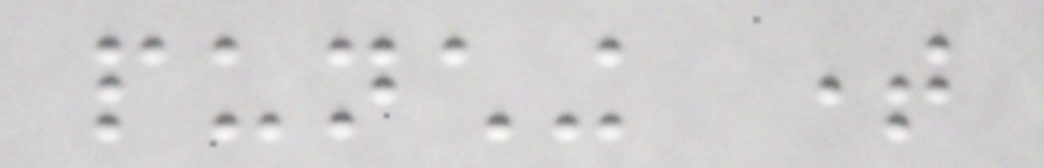punching time
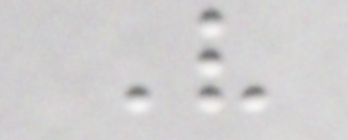Very
